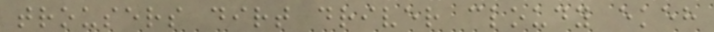trousers dirt driver cloudy ekeh
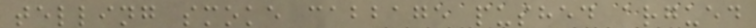telling smoke cabbage pushed argued
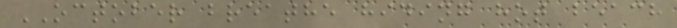OCTOBER breathe hiding hot beach
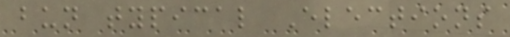bun typical Elections
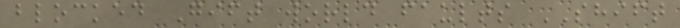blocked Gift world faults SHIFT
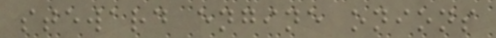steward engine onions
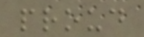proud
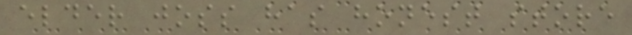elder joss has honest store
